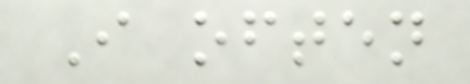I often
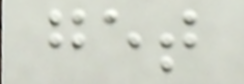get
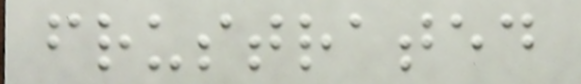frustrated
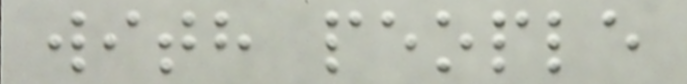with people
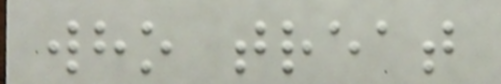who treat
